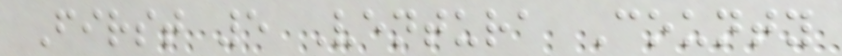First 5 Ventura County
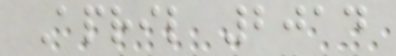April 2014
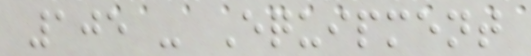105 - Equipment
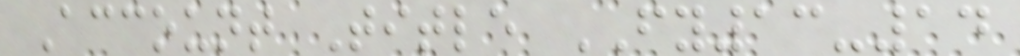Account Title FY13-14
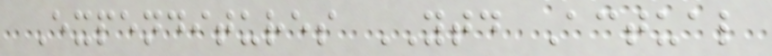Expenditures YTD Actual
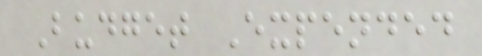Budget Expended
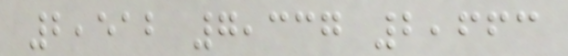2,512 7,337 2,663
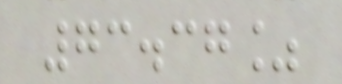73.37%
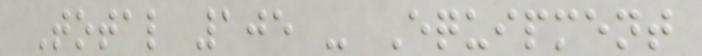Total 105 - Equipment
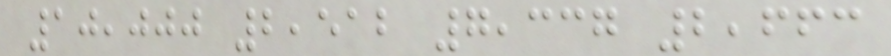10,000 2,512 7,337 2,663
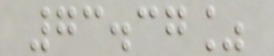73.37%
